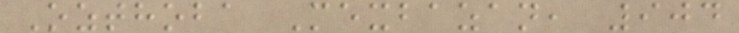Ozthoba Mexbazan, 904
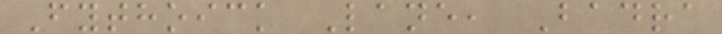Fythoick Lane, Badra
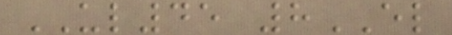UL45 8EL
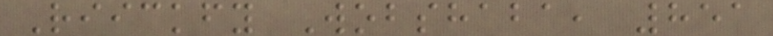Riickfy Wobshaba, 851
